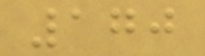170
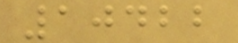10422
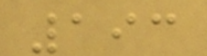193
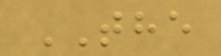THE
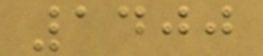1400
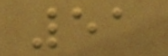51
